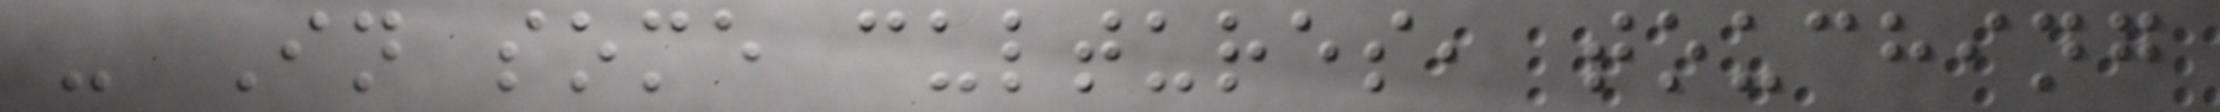- In some cultures, touching
